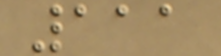111
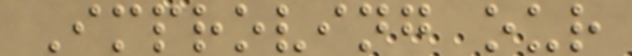Improving our
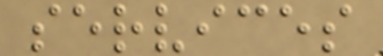services
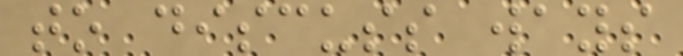to discuss ways
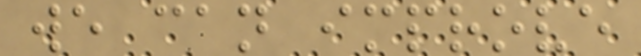we can improve
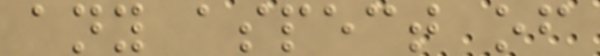any aspect of
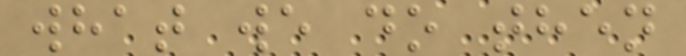what we do then
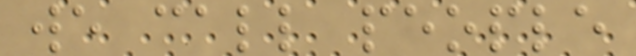we call people
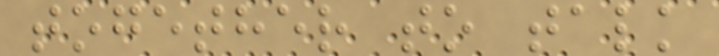together to talk
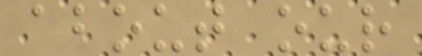about our
